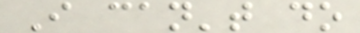I can't do
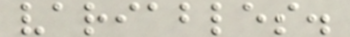variables.
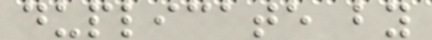duplicate by
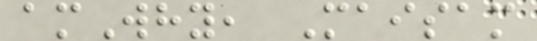amWhy, Maisam
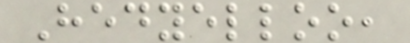Hedyelloo,
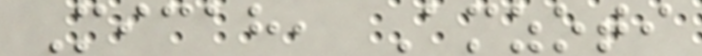Micah, Amzoti
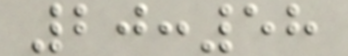20:58
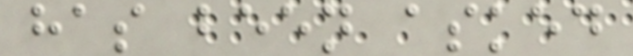has been asked
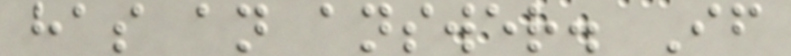has an answer. If
